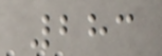283
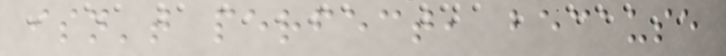isn't perfect, because
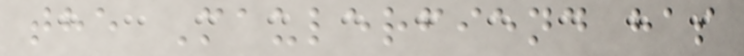the Maulerfiend has
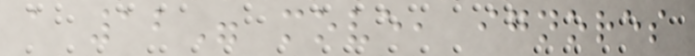a 12" move, ignores
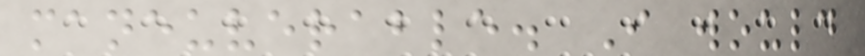maneuverable. I would
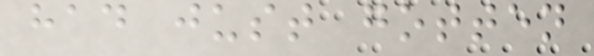had just gotten
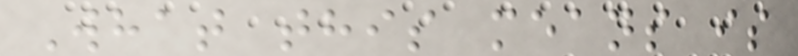What this means is
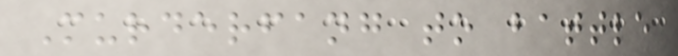Murderfang to battle
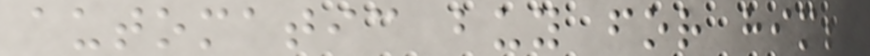automatic buy for him;
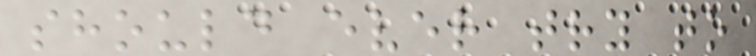should ever try to
